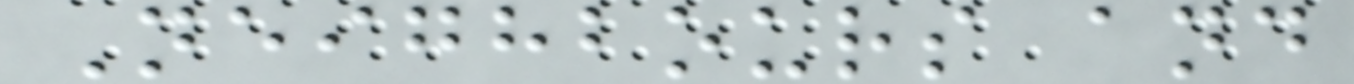Neighbours and
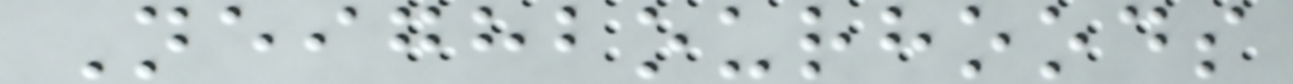Neighbourhoods
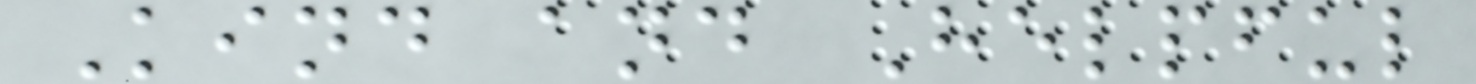Kind and Helpful
